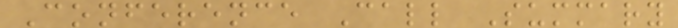Conference Call Summary
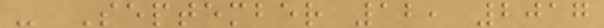- September 12, 2017
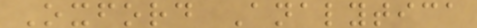Oxford Analytica
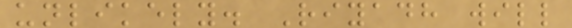unlikely. Riyadh will
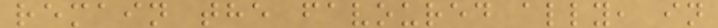remain the favoured ally, in
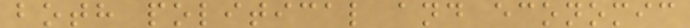both political and economic
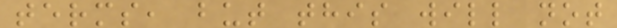terms, but this will not
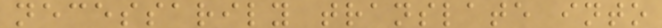necessarily translate into
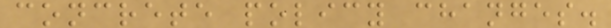concrete policy changes.
